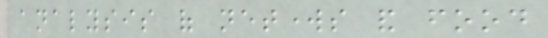analysis of networks and food
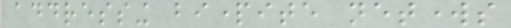addressing bipartite networks
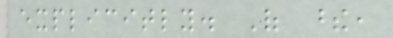explicitly. Of these,
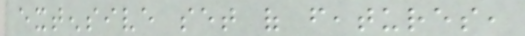extensive set of features,
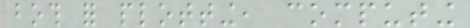both for plotting, computing
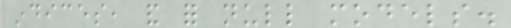indices, and for null models.
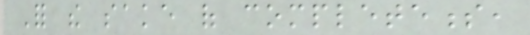For the sake of completeness,
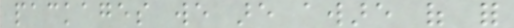packages we are aware of for
